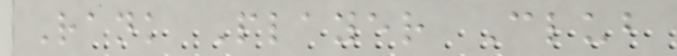Rank Player Club
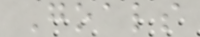Goals
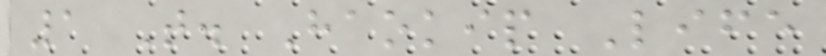1 T. Haokip Life
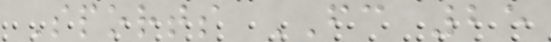Sports FC 25
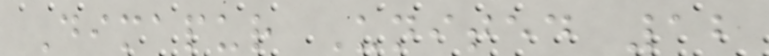Dimapur United 12
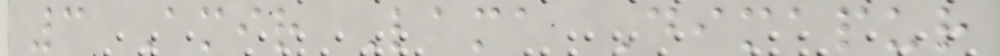3 Amir Lama Dimapur
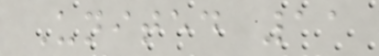United 11
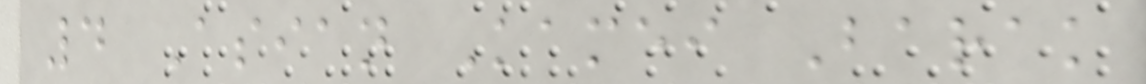4 Asian Kamei Barak
